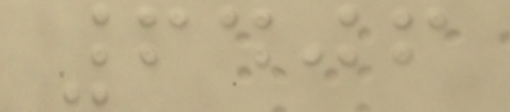6406
